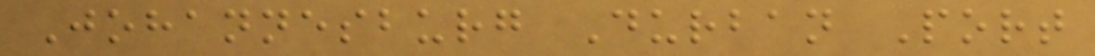Johannesburg Durban Port
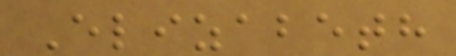Elizabeth
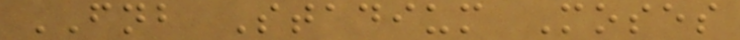FNB Stadium Moses
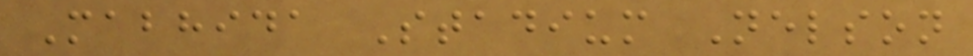Mabhida Stadium Nelson
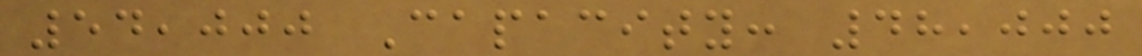54,000 Capacity: 48,000
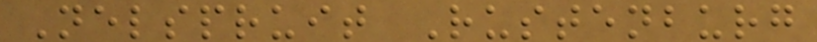Nelspruit Rustenburg
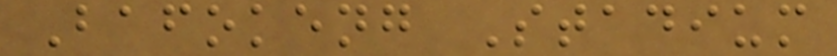Bafokeng Stadium
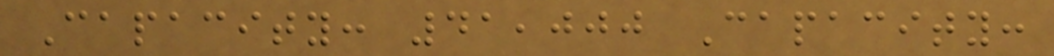Capacity: 41,000 Capacity:
